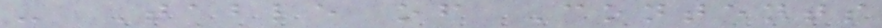- Table of Contents
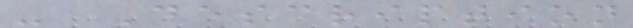- Description
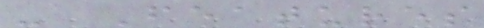- Features
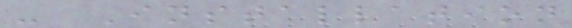- Installation
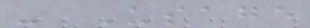- Usage
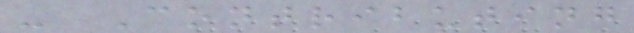- Contributing
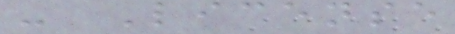- License
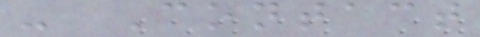- Contact
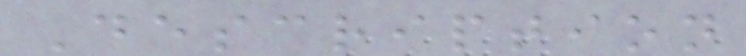Description
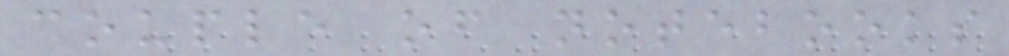couple of notebooks
